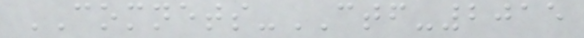COMNETS-CTF-2015
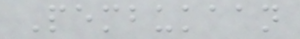Pembukaan
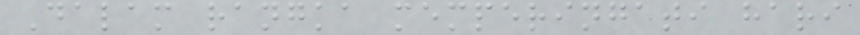Dalam rangka memperingati hari
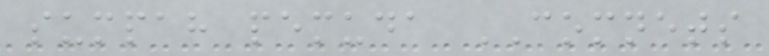sumpah pemuda COMNETS
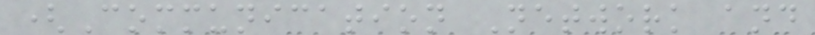(Communication Network and
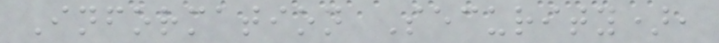Information Security),
